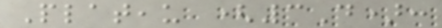Plateau (3D):
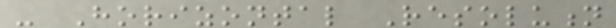- Horizontal Resolution
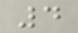4
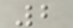2
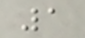1
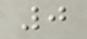0
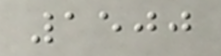1500
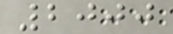2000
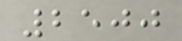2500
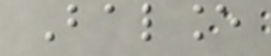Balance
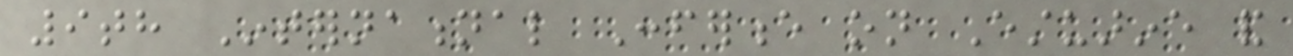9th International Conference on Estuarine and
